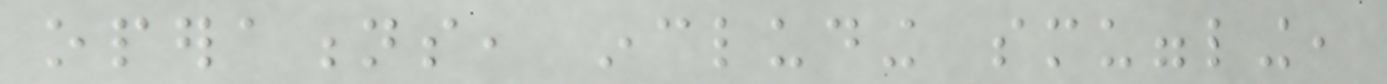operations, including smuggling,
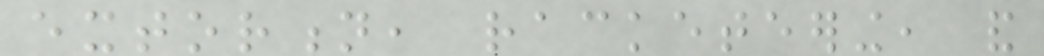extortion, racketeering, and
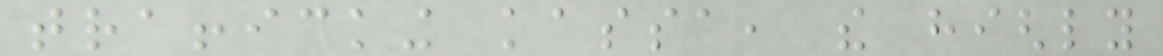trafficking kassa, the highly
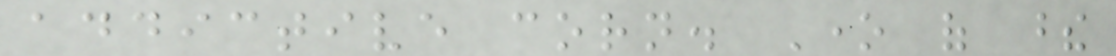addictive corn. One of these
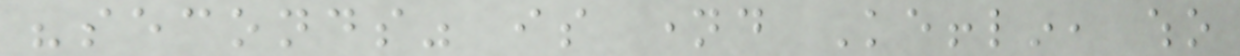"seconds" is named Kefflin, who
